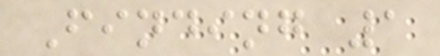Finding 1
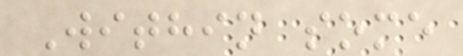Within some
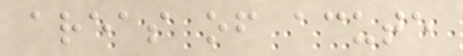areas of acute
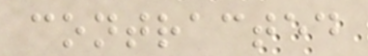contracted
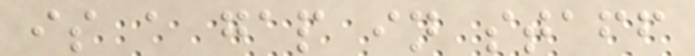is a gap in staff
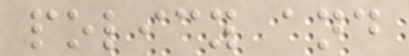policy and
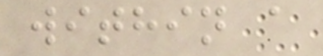within a
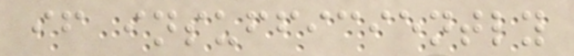if insufficiently
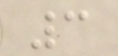3
